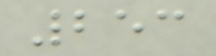253
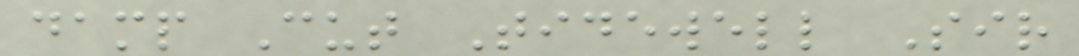damp Cut Tidewell Sir
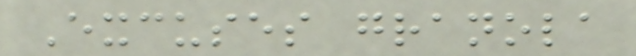Excuses granola
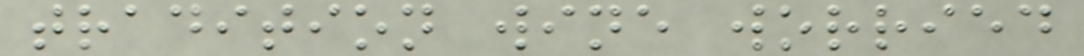tradition wine worried
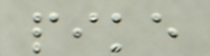pike
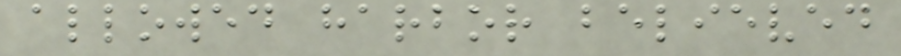allowed harbor believed
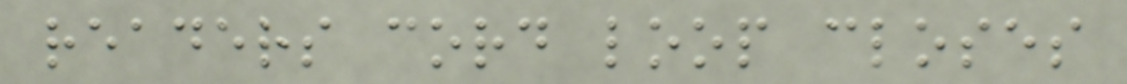readers cord loop closes
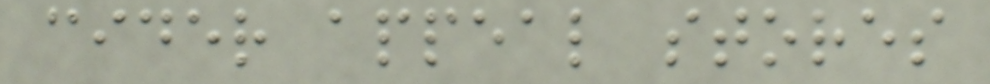cider appeal stores
